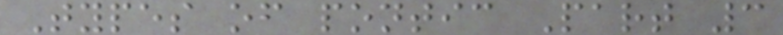Types of pontic Part 3
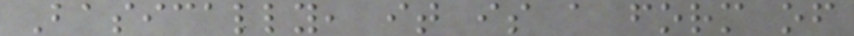Basically, it is a form of
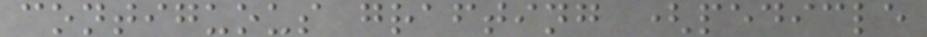contiguous grafting (pedicle
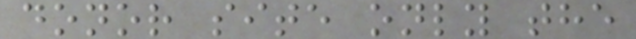donor site only the
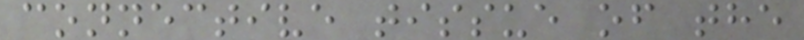connective tissue of the
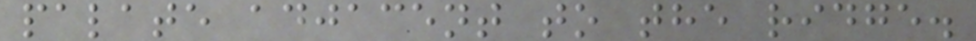palate adjacent to the ridge.
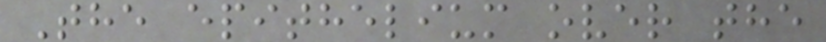The epithelium over the
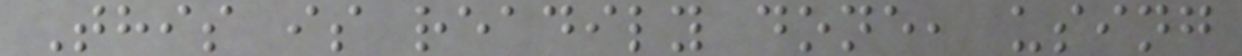This is readily done, using
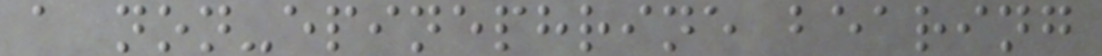a non-epinephrine bearing
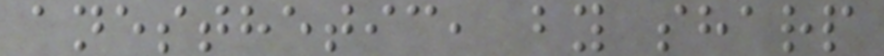anesthetic, by sharp
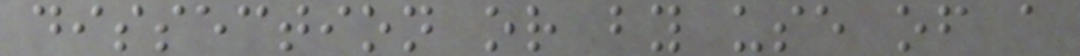dissection or by use of a
